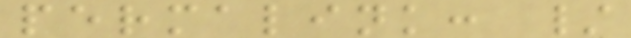permalink: /
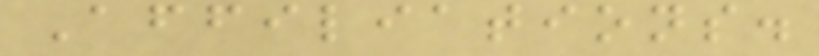Affiliations.
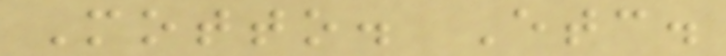Motto. Etc.
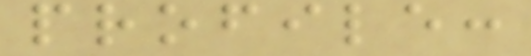profile:
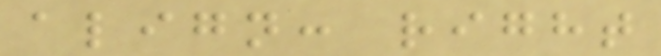align: right
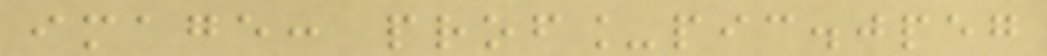image: prof_pic.jpeg
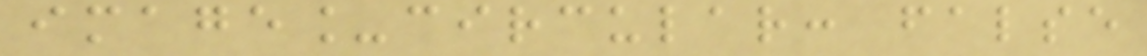image_circular: false
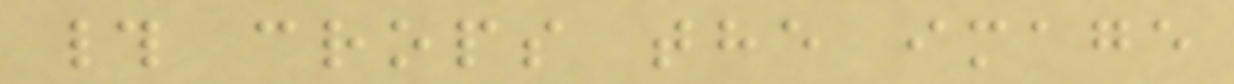# crops the image
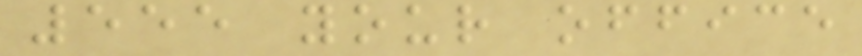555 your office
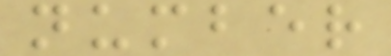number
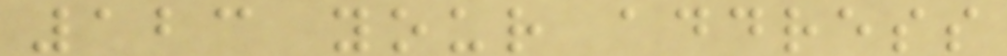123 your address
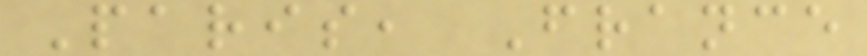Paris, France
